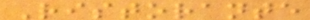Ristorante
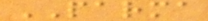PARMA
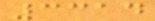3314
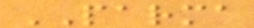PARMA
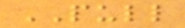PULL
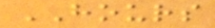HOURS
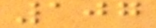107
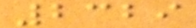2329
